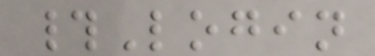#Login
